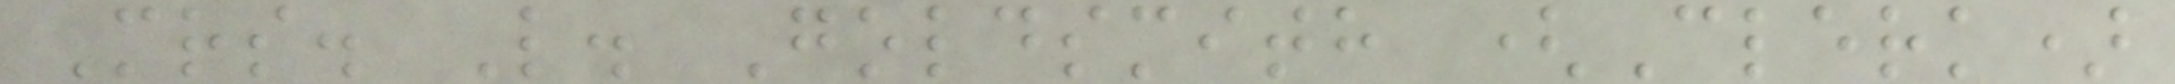Mrs. L. Goldsmith (Clerk)
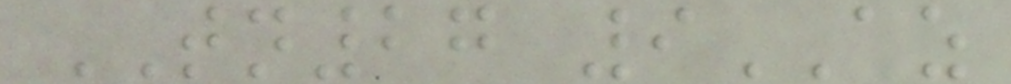TN27 9AZ
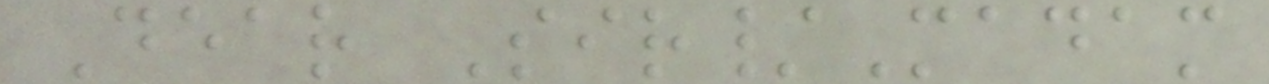Dear Sir/Madam
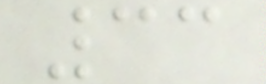33
